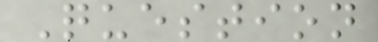Question
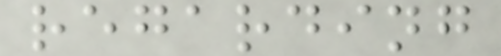regarding
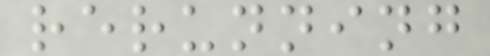rerunning
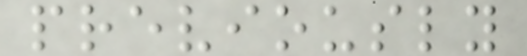previously
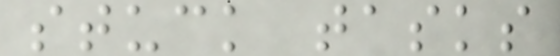stuck tasks
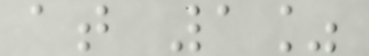at 1%
